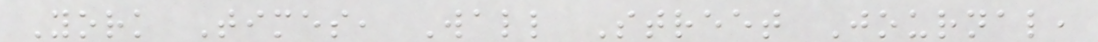York Times, Wall Street Journal,
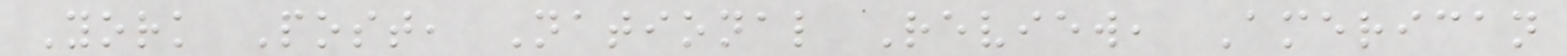York Post, National Review, American
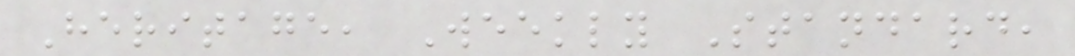Heritage, Weekly Standard,
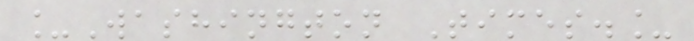_Washington Times._
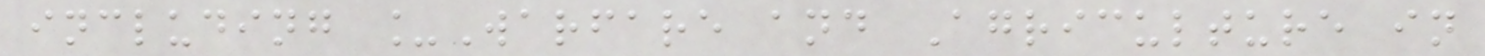including _Warfare and Agriculture in
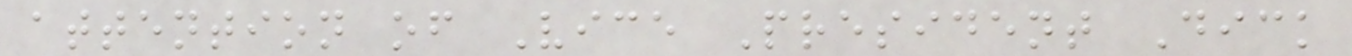attention of Vice President Dick
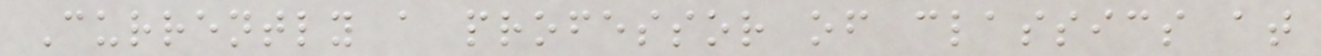Currently a professor of classics at
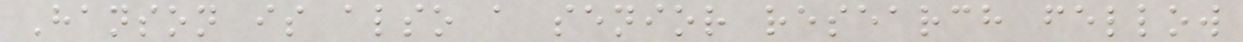Hanson is also a senior research fellow
